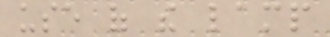use of the lamp
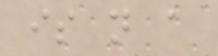is not a
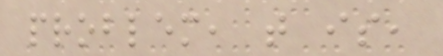problem, that is,
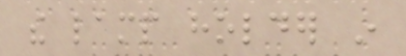the lamp holder in
